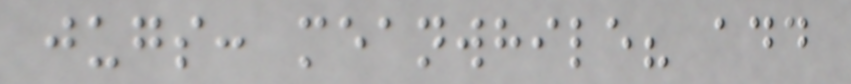jugs: meanwhile? add
